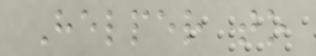Helper to
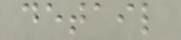detail
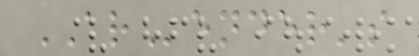ARender's
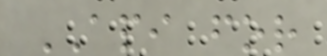API for
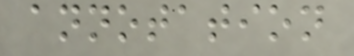annotation
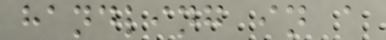handling in a
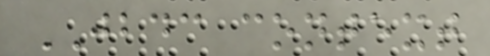JBDC context
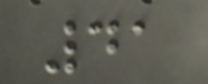41
